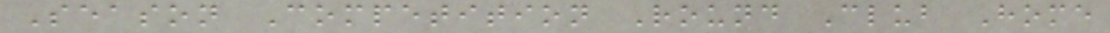Season Competition Round Club Home
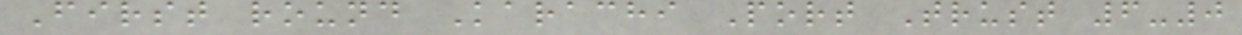First round Karachi Port Trust 6-0
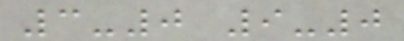3-0 9-0
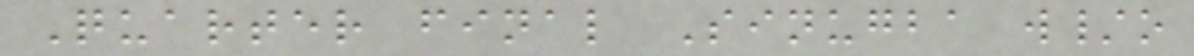Quarter final Sinugba w/o
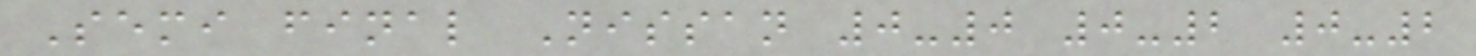Semi final Nissan 0-0 0-2 0-2
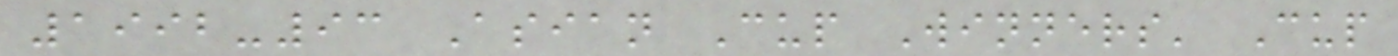1992-93 Asian Cup Winners' Cup
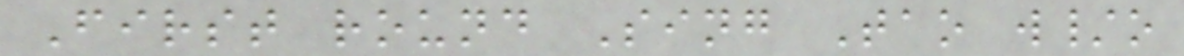First round Sing Tao w/o
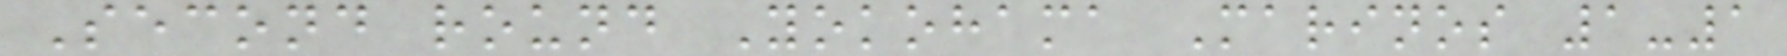Second round Yokohama Marinos 1-1
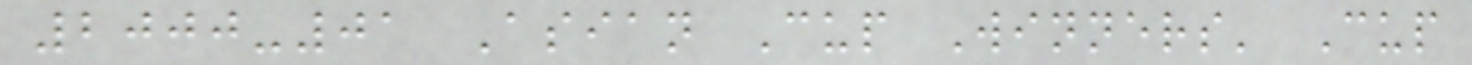2000-01 Asian Cup Winners' Cup
